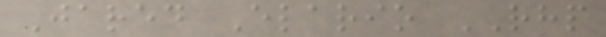Jared Elario RHP
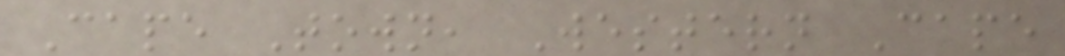Cape Town, Western Cape
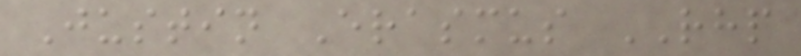Justin Erasmus RHP
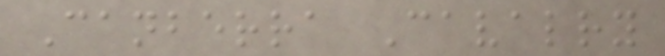Canberra Cavalry
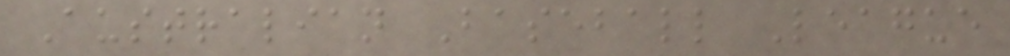Australian Baseball League
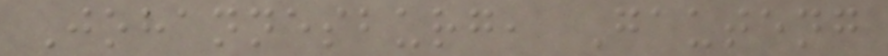Johannesburg, Gauteng
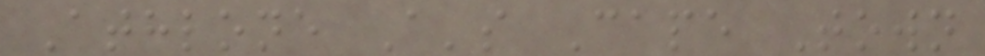Athlone A's Cape Town
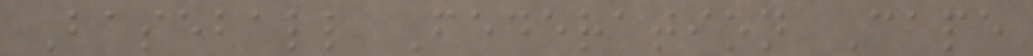Baseball Federation Cape
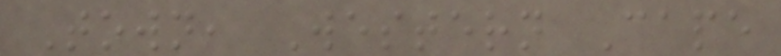Town, Western Cape
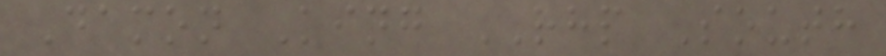Damon King RHP South
